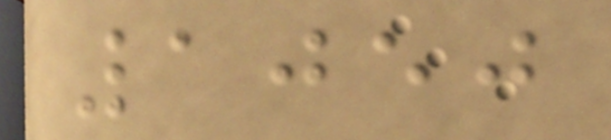1050
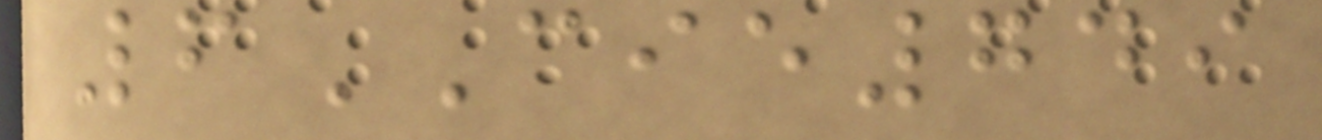6CIE749
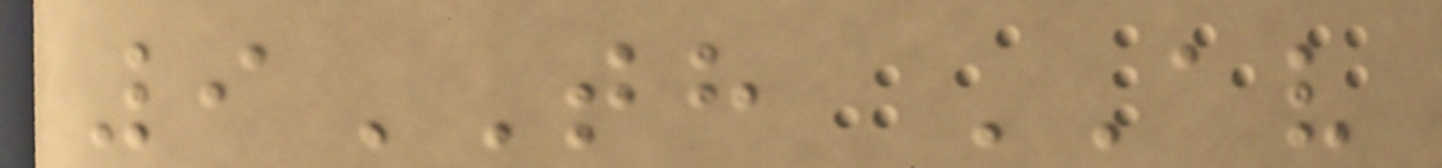9TH AV
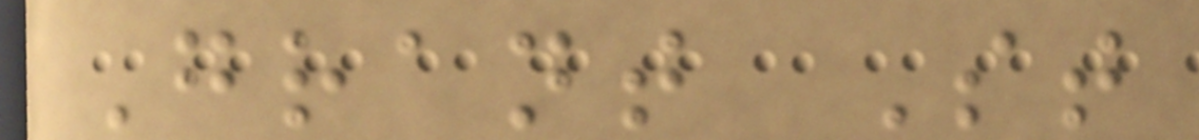Grant St
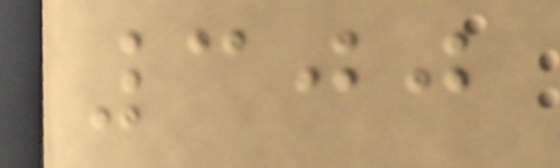300
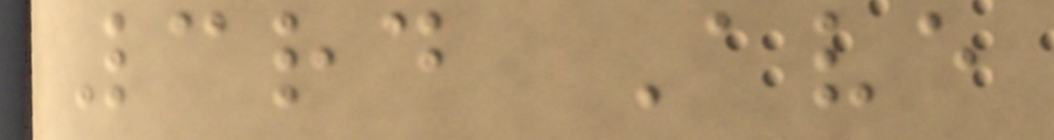3rd Ave
